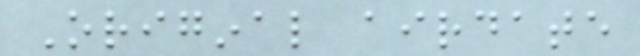Original airdate
